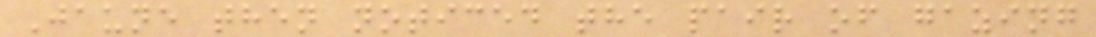Jaune then noticed the pair of gazing
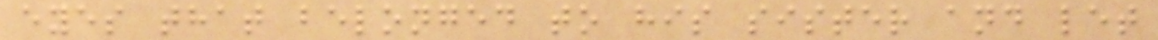eyes that belonged to his sister and let
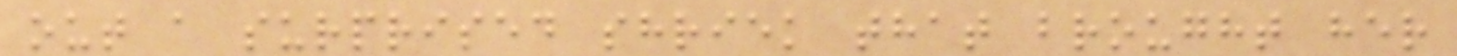out a surprised shriek that brought her
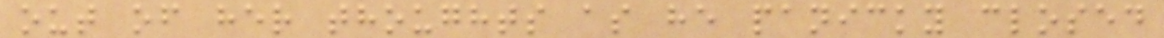out of her thoughts as he panicky closed
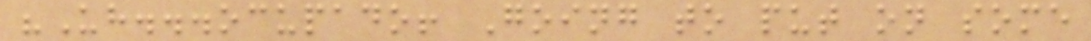"Uh...ocupado! Going to put on some
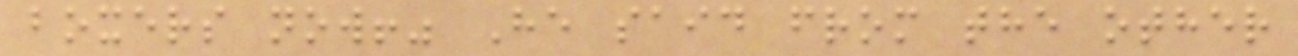boxers now!" He said from the other
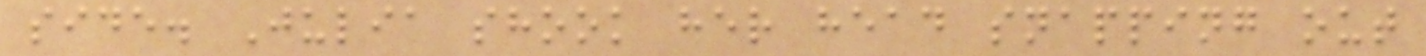side. Julia shook her head snapping out
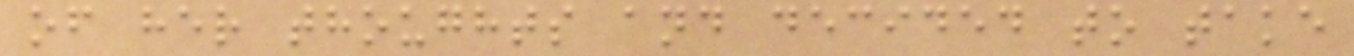of her thoughts and decided to take
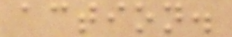action.
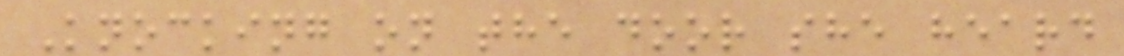Knocking on the door she heard
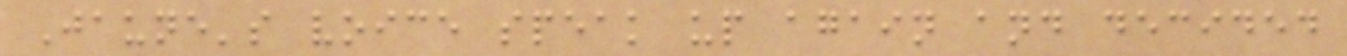Jaune's voice speak up again and decided
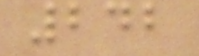242
